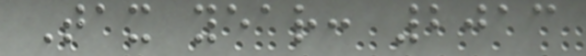Tax year: 2013
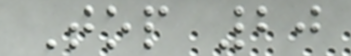Top 20
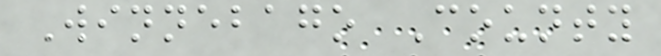Winnebago County
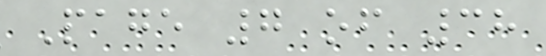Page 7 of 38
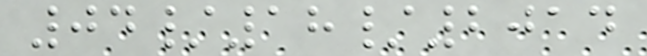04/18/2014
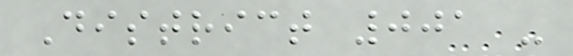District 001 -
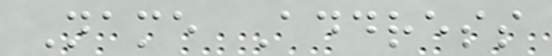Name Address
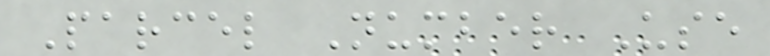Parcel Number Use
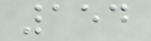154
